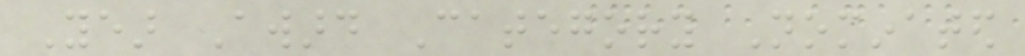Year Award Category Nominated
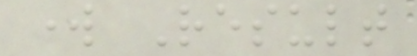work Result
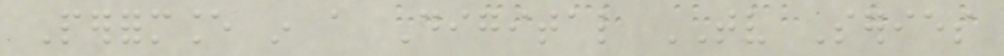Performance in a Digital TV Series
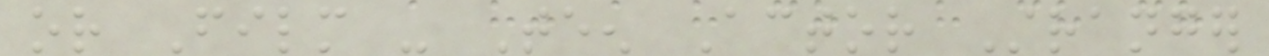or Film - Teen Actor Stranger
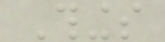Things
